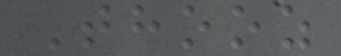Thooz
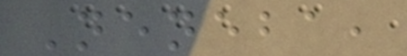Neneba,
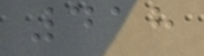418
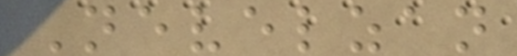Nevelzan
